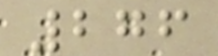276
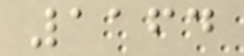1164
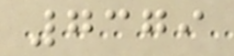7379
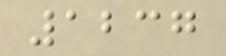1237
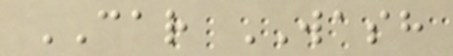CAR WASH
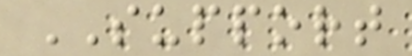SUPPORT
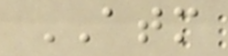ATM
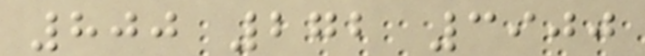800 272 3900
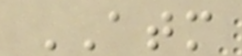ATM
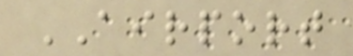AIRPORT
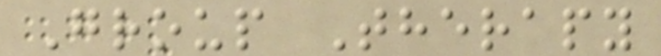Group Therapy
